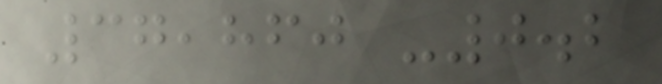37,860 -0.2
